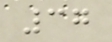37
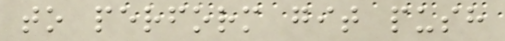to perform git push
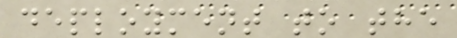deployment to the
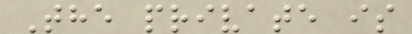The private is
